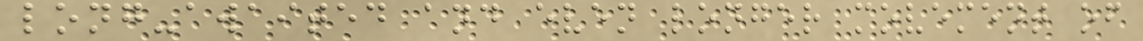long-awaited and even longer movement of
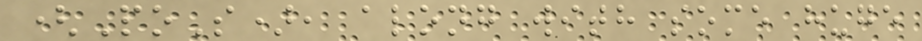(PoS), along with some huge
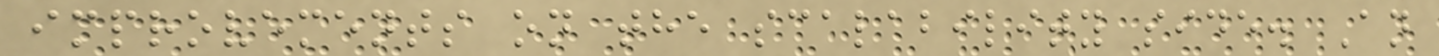improvements on the scalability side. An
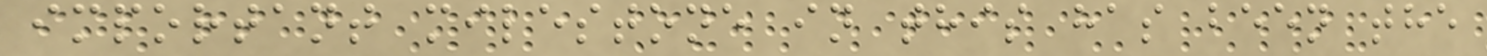important milestone in this has been the
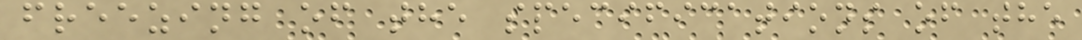freezing of the specifications of the
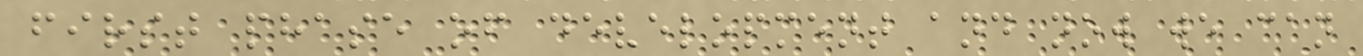first phase of development and now we can
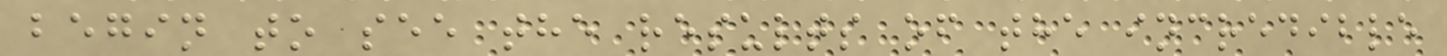begin to see the results of the incredible
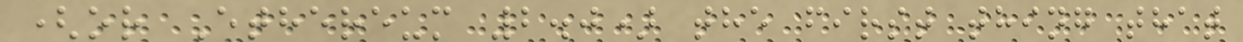(or Ethereum 2.0) the first thing that
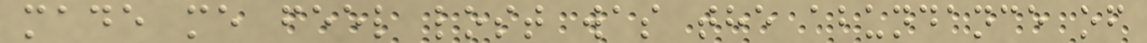made me feel lost was the abundance of
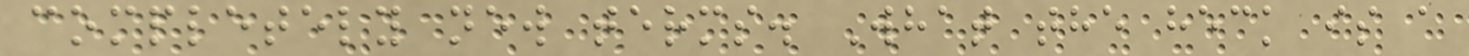completely new terms. What the heck is a
